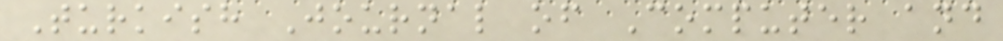Turkish Journal of Computer and
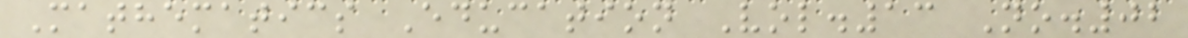Mathematics Education Vol.13 No.02
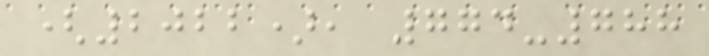(2022), 774-788
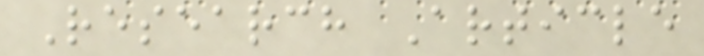Research Article
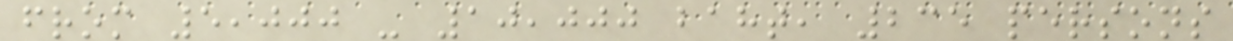from 5,000 - 10,000 baht, 235 persons
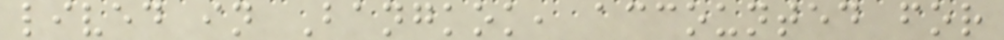lived in Bangkok, accounted for
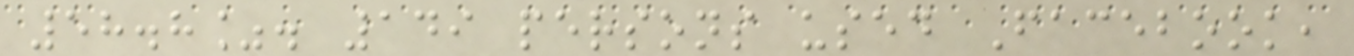58.8%. 149 persons used Facebook,
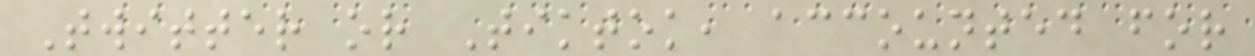Twitter or Tiktok, accounted for
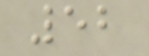52
